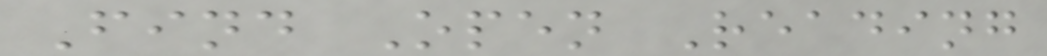Find Open Reading
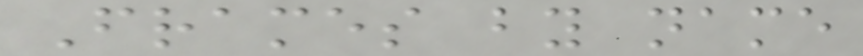Frames by name
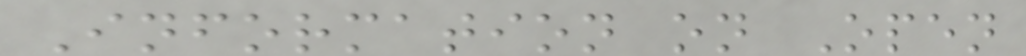Information on Open
